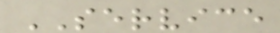SERVICE
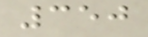350
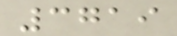3719
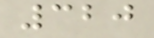320
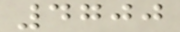4700
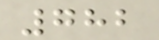782
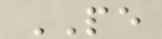PE
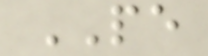PE
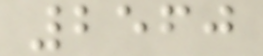2560
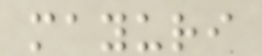mayuri
